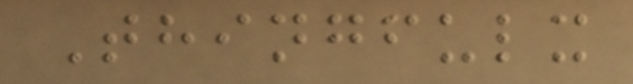Thingfulx
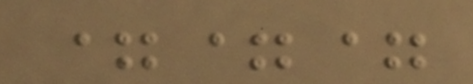===
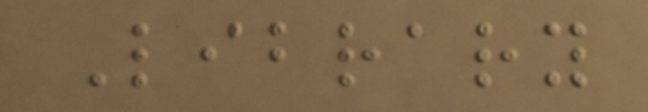Library
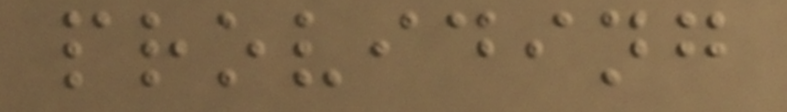providing
